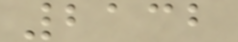2132
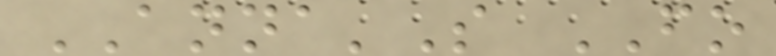ANNA'S FO
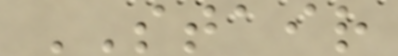STAIR
